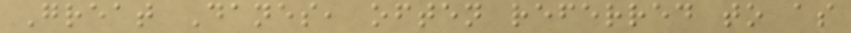Great Danes, often referred to as
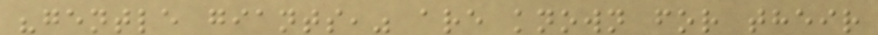"gentle giants," are known for their
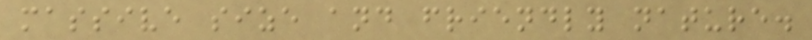massive size and friendly nature.
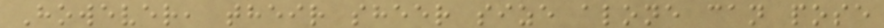However, their sheer size alone can pose
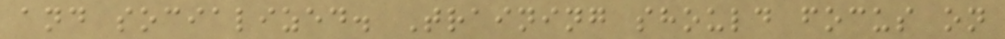and socialized. Training should focus on
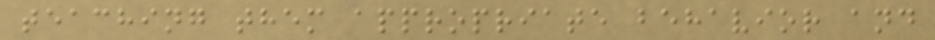teaching them appropriate behavior and
